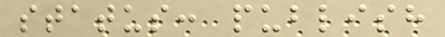status: publish
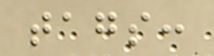tags:
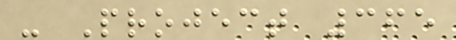- Project 365
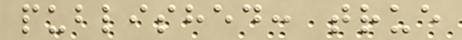published: true
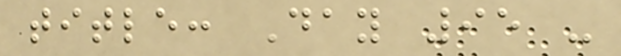title: Day 95 -
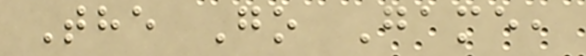The Go Game,
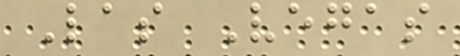Las Vegas
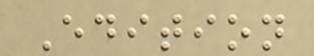Edition
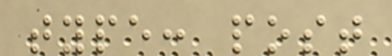type: post
